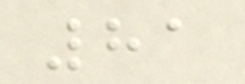81
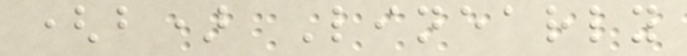(b) Linearly
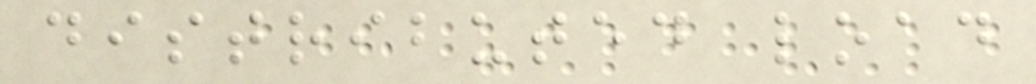distributed load
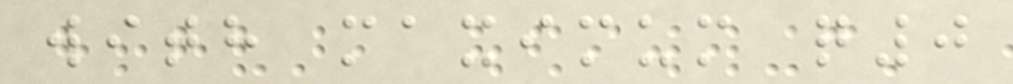with maximum q0
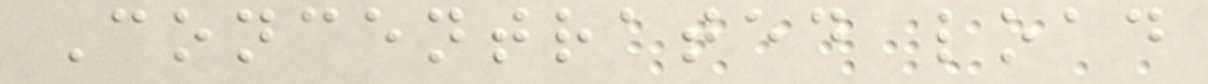Concentrated load
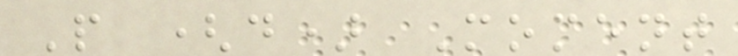P (d) Moment
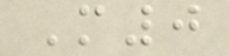M0
